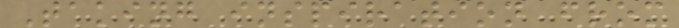Taking inspiration from
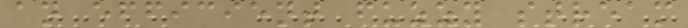an efficient fuzzy stream
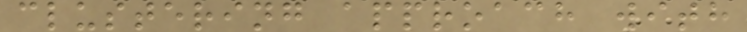clustering approach with
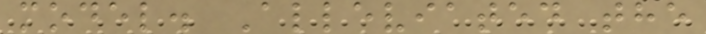model. Alleviated the
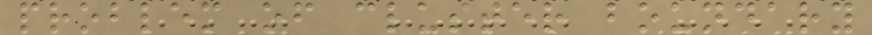problem of cluster boundary
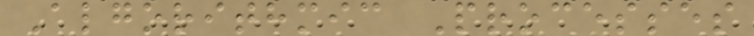Algorithmic Processes
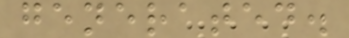generated.
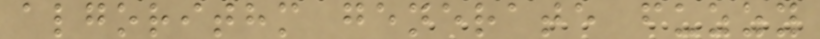algorithm generate fuzzy
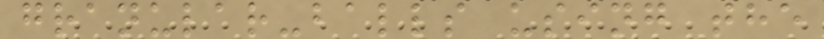granular-balls using the
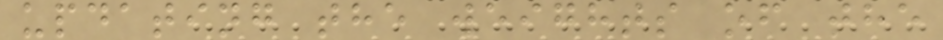updating the weights of the
